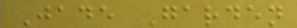Jade Garden
